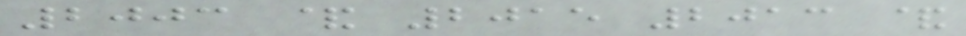2003 & 2015 2013 &
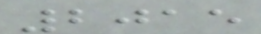2015
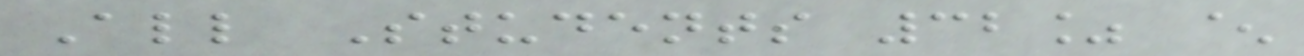All Students 32% ^
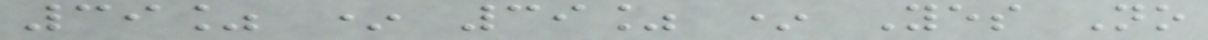39% * 39% * Yes No
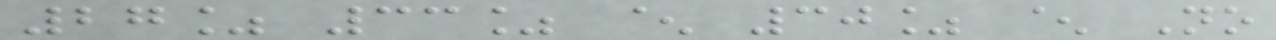27% 33% ^ 30% ^ No
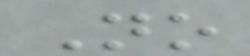No
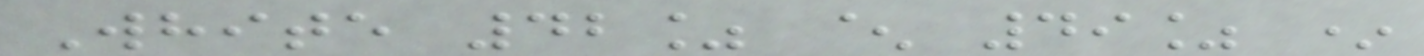White 42% ^ 49% *
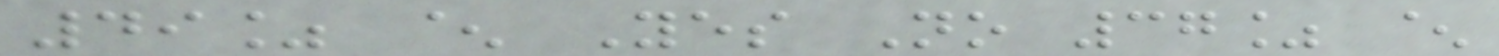49% ^ Yes No 37% ^
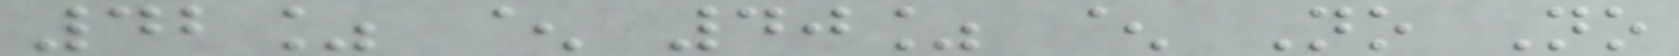42% ^ 40% ^ No No
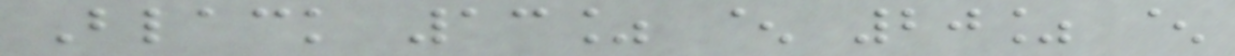Black 13% ^ 20% ^
